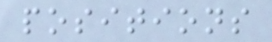positions
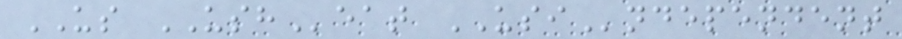US USHeat USIndependent
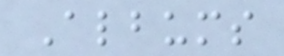Albums
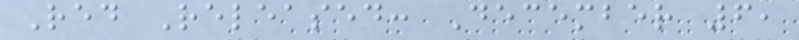Red Released: December 6,
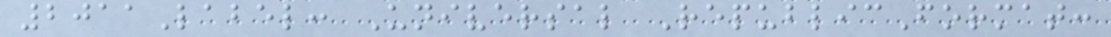2011Label: Universal RepublicFormat:
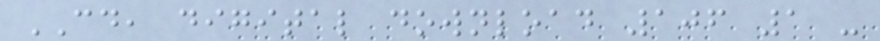CD, digital download 106 1 -
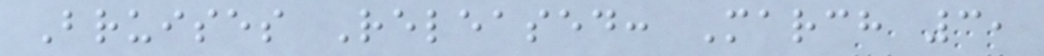Bruises Released: March 3,
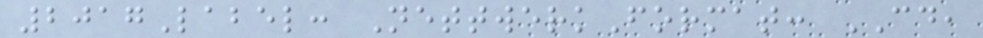2017Label: NettwerkFormat: CD,
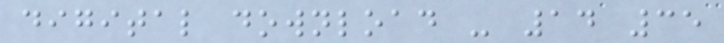digital download - 14 35
